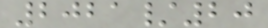2021/20
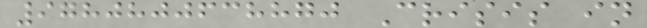9780800638870 Crisis in
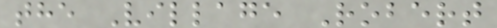the Village Robert
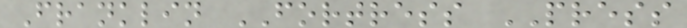Franklin FORTRESS PRESS
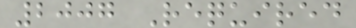2007 Required
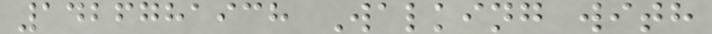1426781938 Walking with
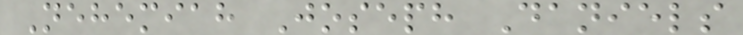Nehemiah Joseph Daniels
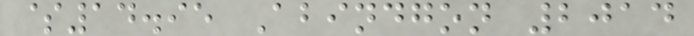$14.95 Abindgon 2014
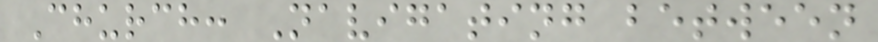Church: Navigating between
